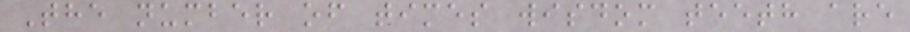The number of times wisdom teeth are
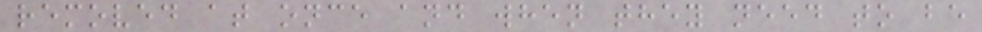removed at once and when they need to be
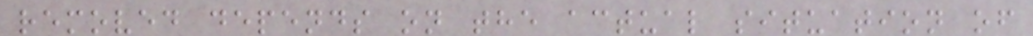removed depends on the actual situation of
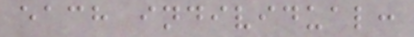each individual:
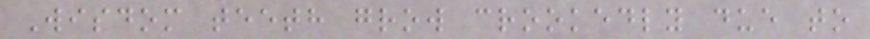Wisdom teeth grow crookedly due to
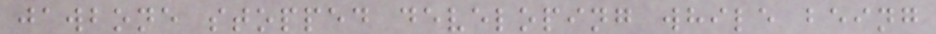jawbone stopped developing while being
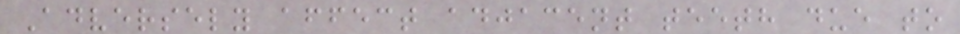Adversely affect adjacent teeth due to
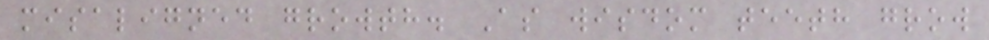misaligned growth. As wisdom teeth grow
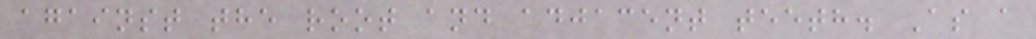against the root and adjacent teeth. As a
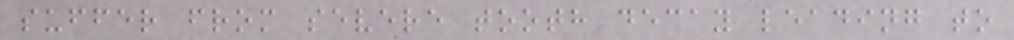suffer from severe tooth decay leading to
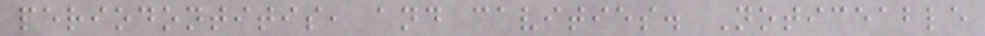periodontitis, and cavities. Noticeable
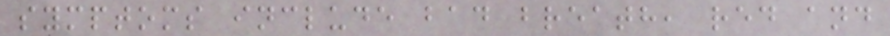symptoms include bad breath, red and
